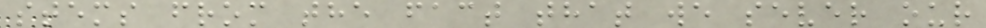stems from the fact that we sever our
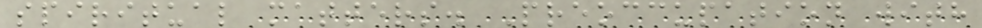spiritual matters. Preoccupation with
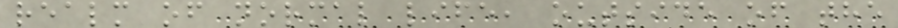realm of normal life, outside of the
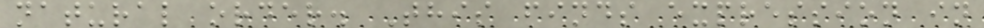natural order. This finds expression in
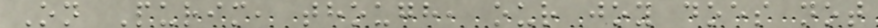On Purim, though, our joy does not
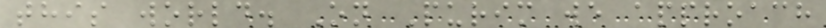this world. On Purim we approach
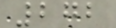272
